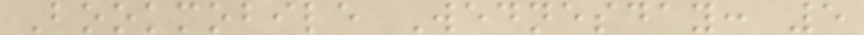Bookmobile Wednesday: 5
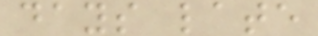days late
